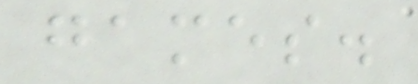games.
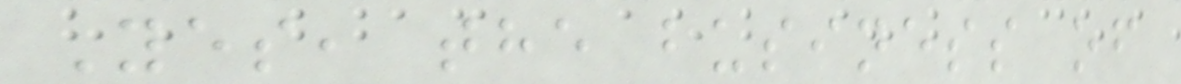Yes, the business of
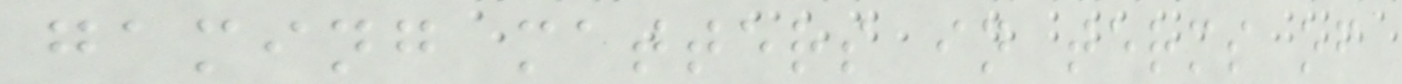gaming matters in terms of
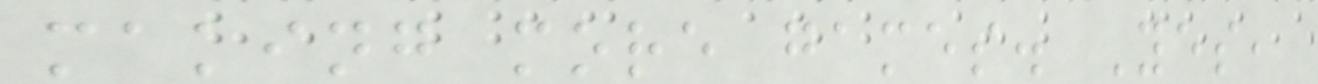making more games. Yes,
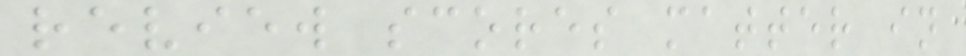review scores matter in
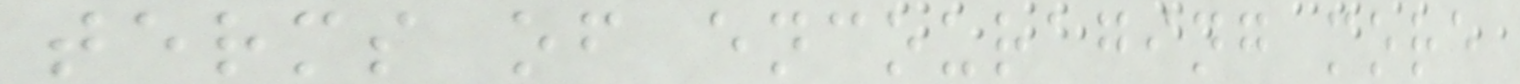terms of encouraging more
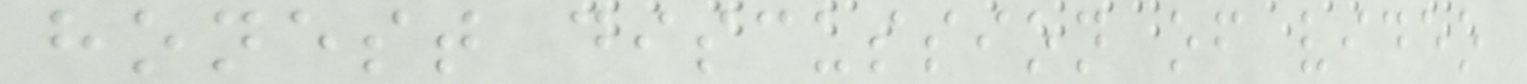honest discussion of video
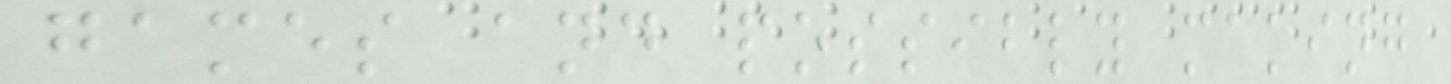games and possibly making
